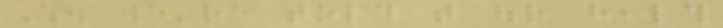When we're told that our health
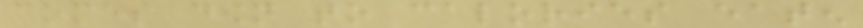comes down to calories eaten
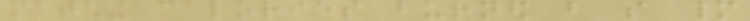matching calories burned but so many
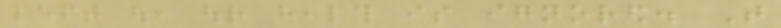left out, our health is ignored. That
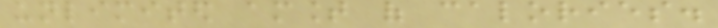unlimited amount of calories.
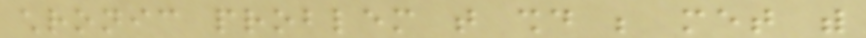chronic problem that should be met with
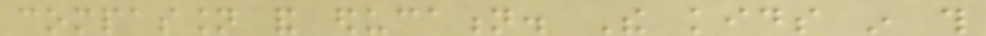compassion and education. The kids in this
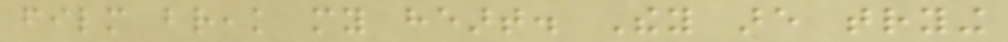film break my heart. They are trying
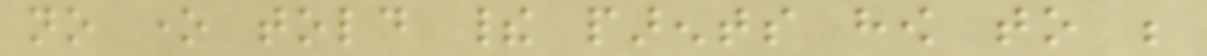no one told their parents how to be
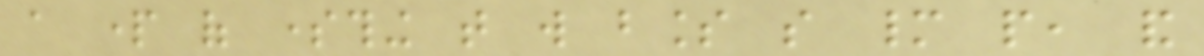a part of something that will bless so many people, and
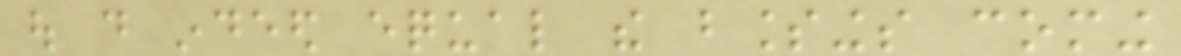out do indeed equal the blessings coming
